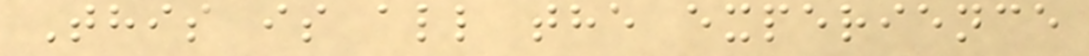This is all the experience
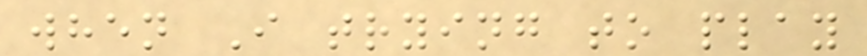when I trying to play
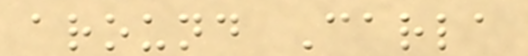around Carla
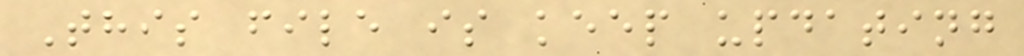This file is keep updating
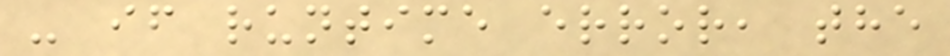- if runtime error, the
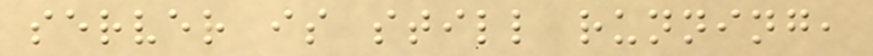server is still running,
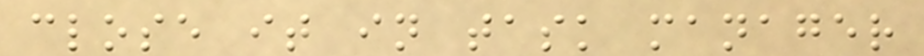close it in task manager
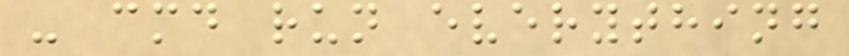- cmd run everything
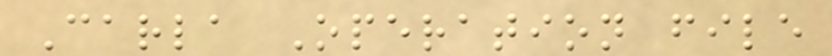Carla Operation file
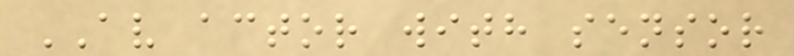AV actor with sensor
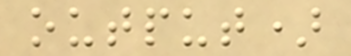output)
